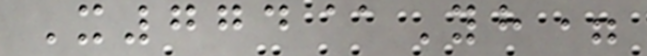X774@Yh=
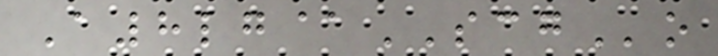A8lg@SCGo
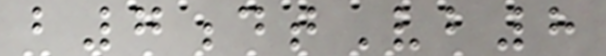b7dtVb8
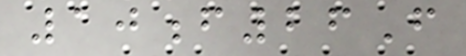10f26F
